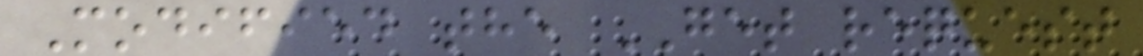Modified the GET request
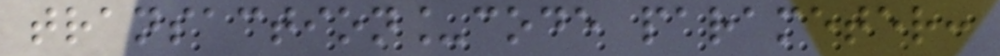transaction_code parameter:
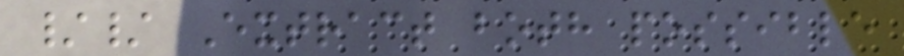// Extract both possible
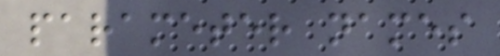parameter names
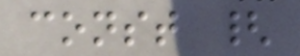const {
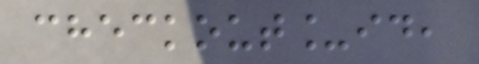checkout_id,
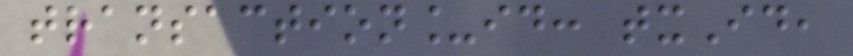transaction_id: txId,
